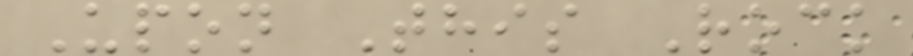Upon This Rock
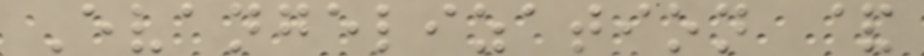Evangelization &
